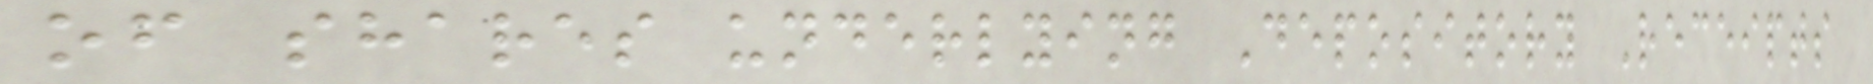of shares underlying Depository Receipts
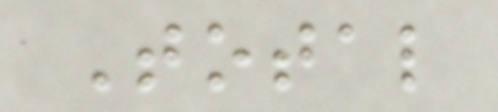Total
